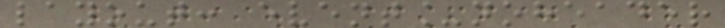layout: event_noheader
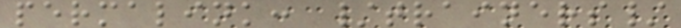permalink: /trainers/
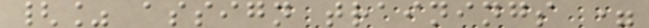{% assign trainings =
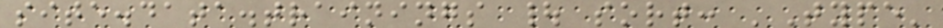site.data.trainings | sort: 'Type'
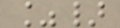%}
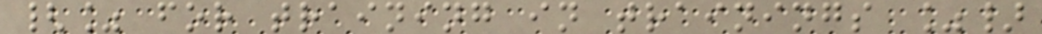{% for training in trainings %}
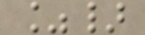%}
